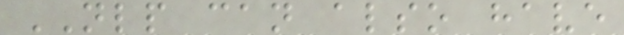NLP can also have
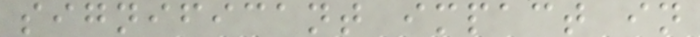significant impact in
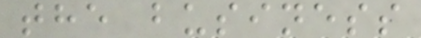the business
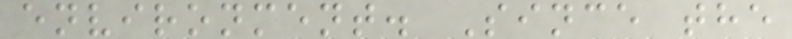environment. Since the
